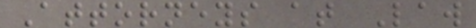Attorneys at Law
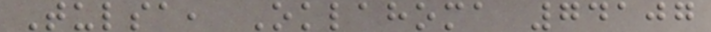Tulsa, Oklahoma 74107
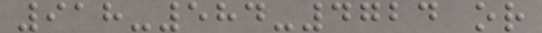918-584-4724 or
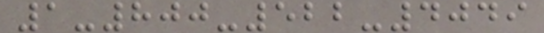1-800-522-4049
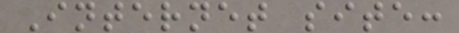Internet site:
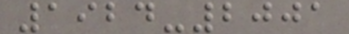1924-2001
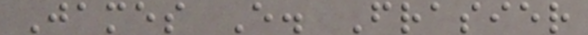James E. Frasier
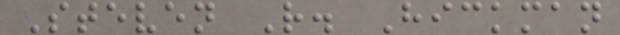Steven R. Hickman
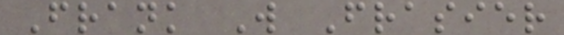Frank W Frasier
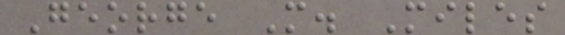George M. Miles
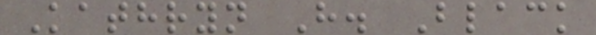Kathryn H. Black
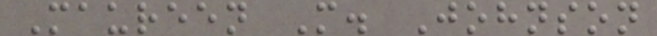Maureen M. Johnson
